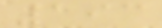193
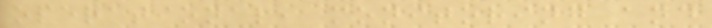operational, monitoring and
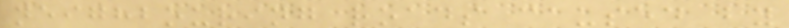neighbouring roads caused by
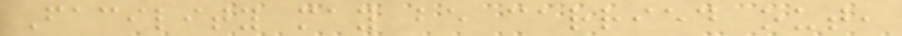Facility may be carried out,
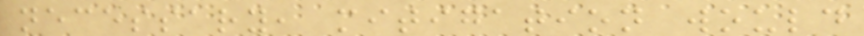necessary, mitigation would
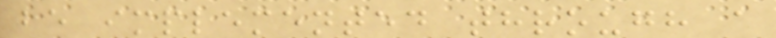be implemented through a
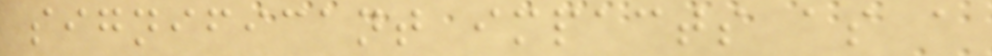significant impacts as a
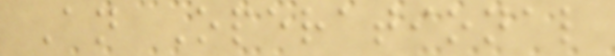An Operational
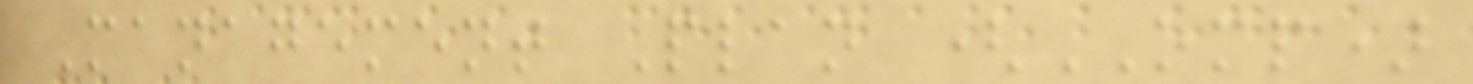Management Plan (OMP)
